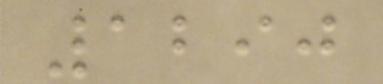1290
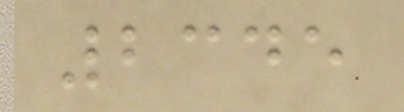2345
